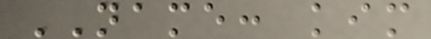NAME: kim
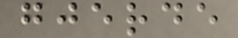gjerde
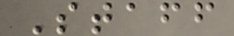Staff
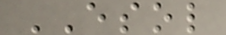ESOL
